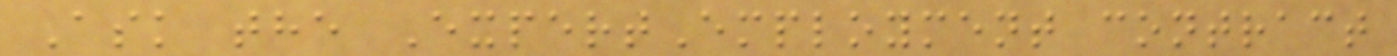Ask the ExpertEmployment contract
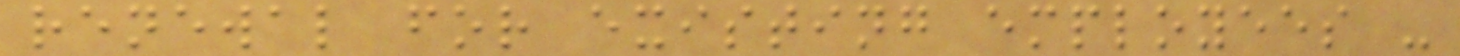renewal for existing employees -
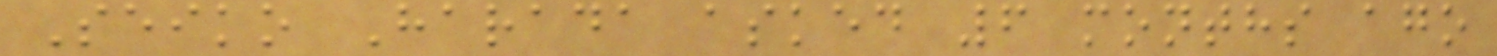Seiko Harada asked 6 months ago
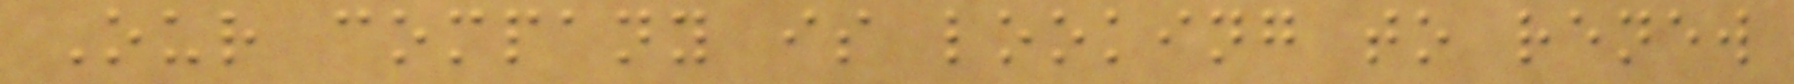Our company is looking to renew
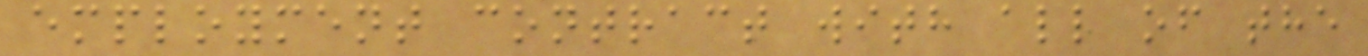employment contract with all of the
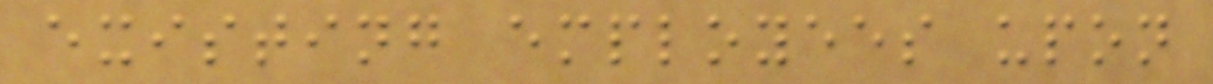existing employees upon
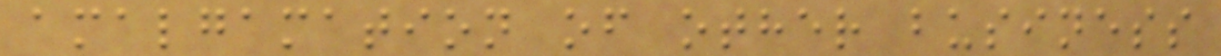amalgamation of other business
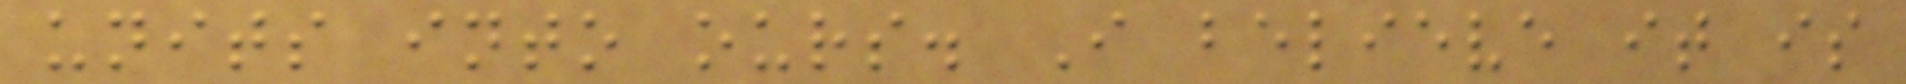units into ours. I believe it is
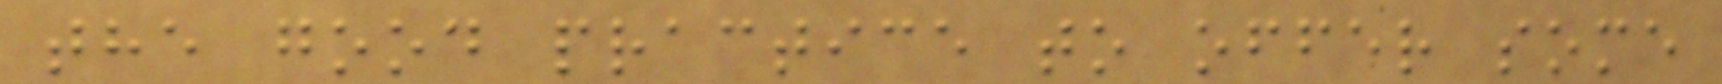the good practice to offer some
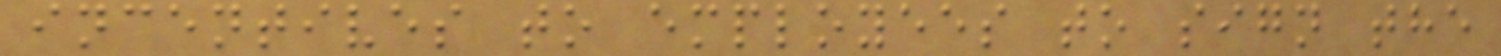incentives to employees to sign the
